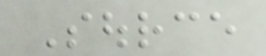Source
